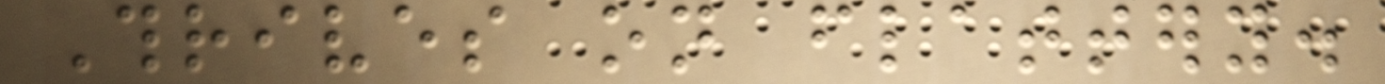Thrives on flattery.
